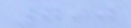700
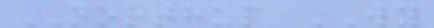NORTHUP WY
